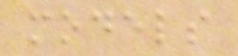models
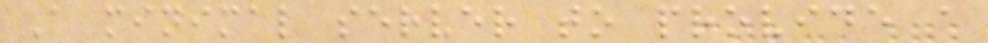A minimal server to provide a
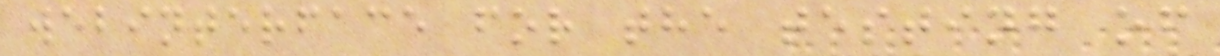webinterface for the testing of
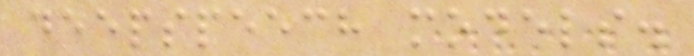deepspeech models.
